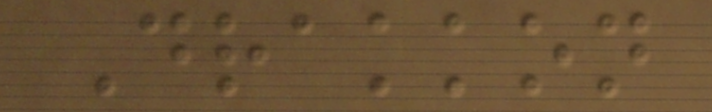Drakkon
